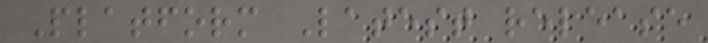Platform Latest release
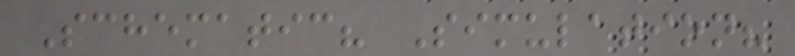Schematic? Simulation?
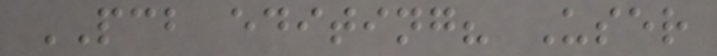PCB editing? User
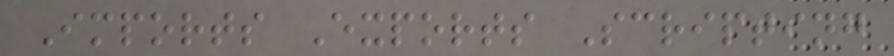Imports Exports Scripting
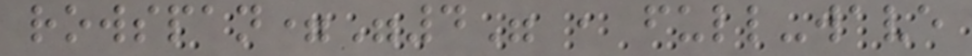rowspan="4" , full-wave
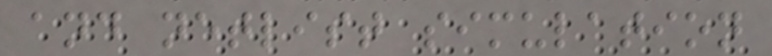and netlist simulation
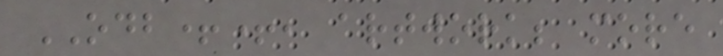ODB++, artwork; more
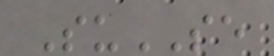SuSE
